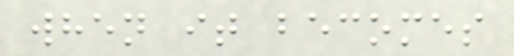when it becomes
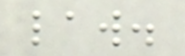law.
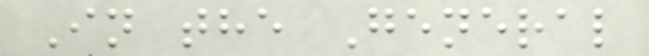In the General
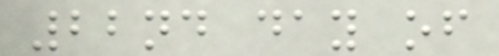22nd day of
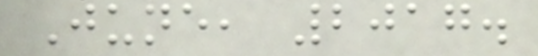June, 2017.
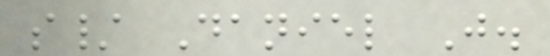s/ Daniel J.
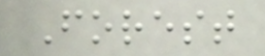Forest
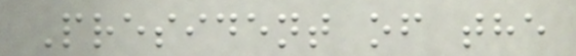President of the
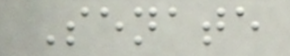Senate
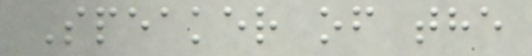Speaker of the
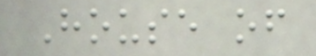House of
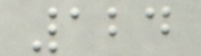124
